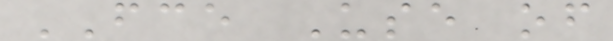FCE Use of
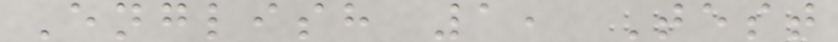English 1, Test
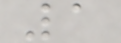1
